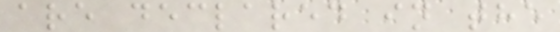are declared in the
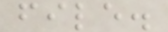file.
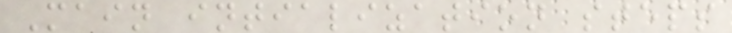Main intialization steps
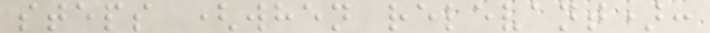steps (when relevant):
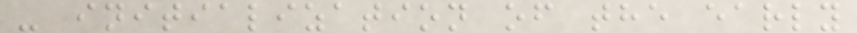- initialization of the early
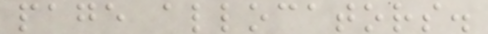page allocators.
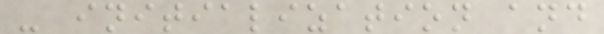- initialization and
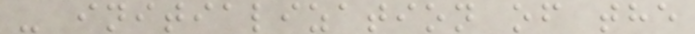- initialization of the
